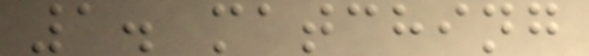1. matching
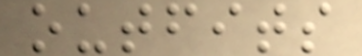outfits
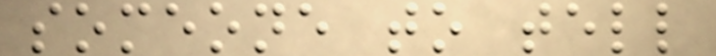someone to tell
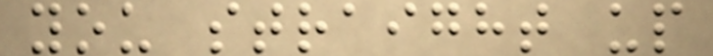you straight up
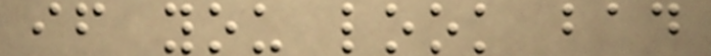if you look bad
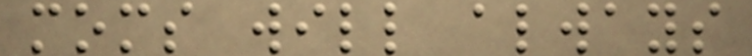moms will always
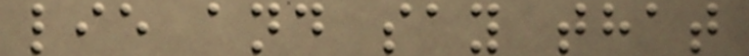lie and say that
